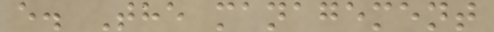e. The management
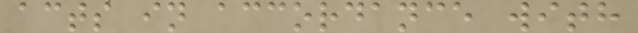acts in accordance with
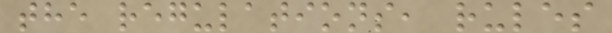the regulations, rules
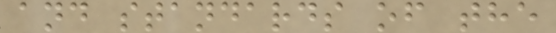and standards of the
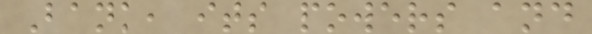Bank, its powers and
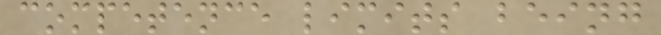competence limits being
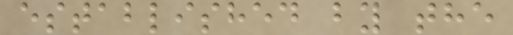established by the
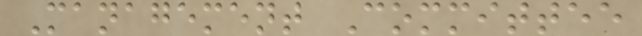Management Committee
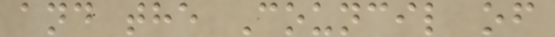and the Council of
